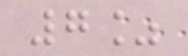7%
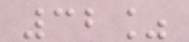32%
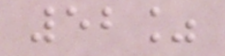52%
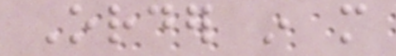Order in more
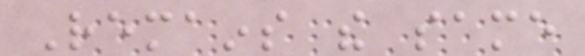Remains the same
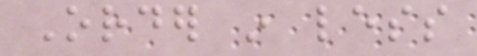Order in less
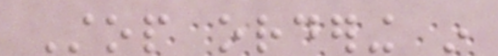Stop ordering in
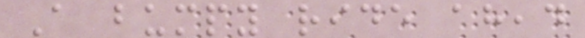A bumpy ride ahead
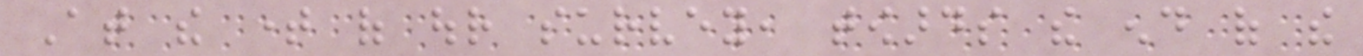At the time of our survey, towards the end of the
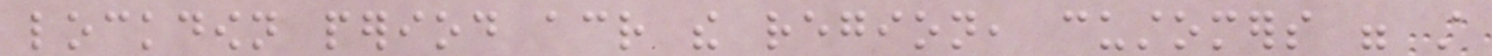lockdown period across the region, customers were still
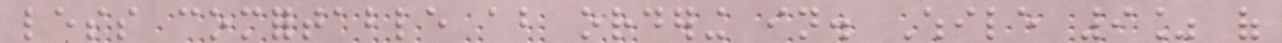less comfortable about ordering in. While 9% of
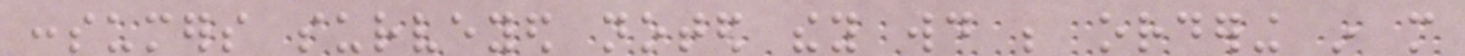consumers surveyed noted they would be ordering in more
